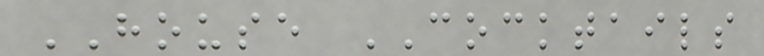HOUSE COCKTAILS
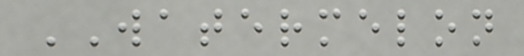WATERMELON
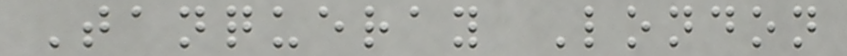Tanqueray London
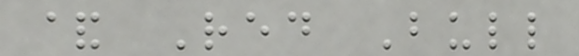& Red Bull
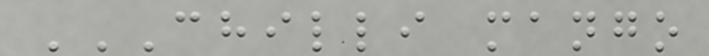CHILLI MANGO
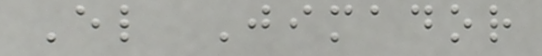El Jimador
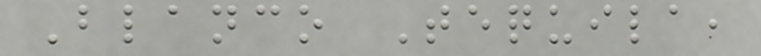Blanco Tequila,
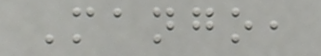Mango,
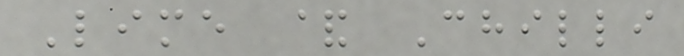Lime & Chilli
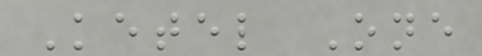Ketel One
